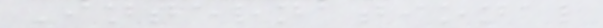International
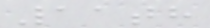11th
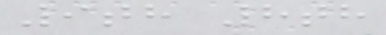9th 8th
